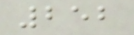252
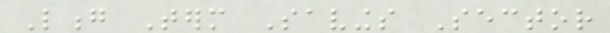Long Term Savings Sector
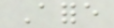Afore
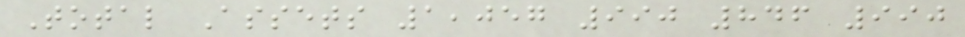Total Assets 1,057 990 846 990
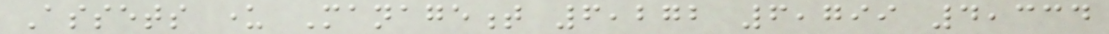Assets under Management 6,272 6,799 4,334
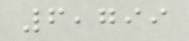6,799
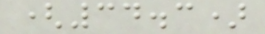(34.3)
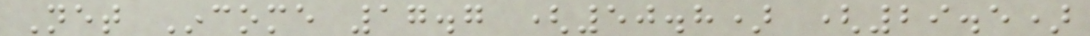Net Income 17.7 (50.8) (29.5)
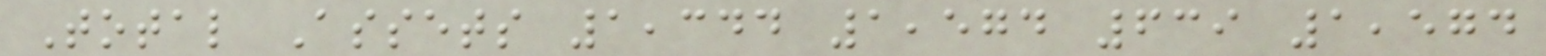Total Assets 1,344 1,574 639 1,574
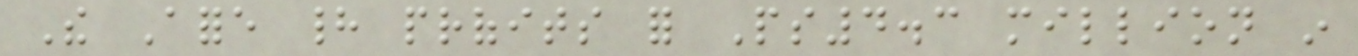The Afore had profits for Ps4.3 million in
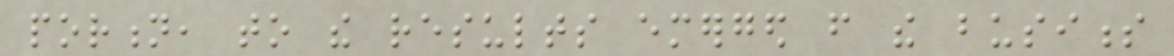portion, to the results emerged from the business
